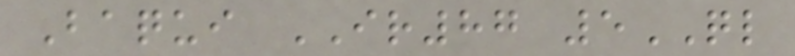Baqui IR87 5QL
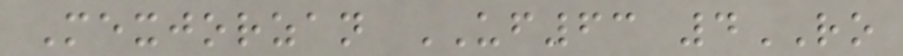Mexjorzan UF63 4RO
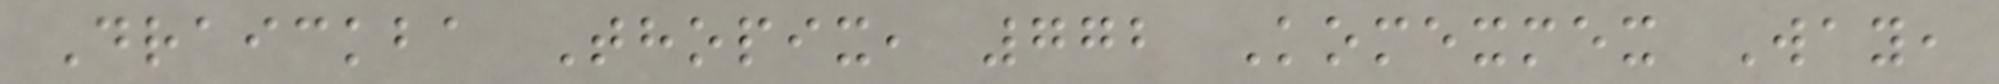Draickba Thopix, 772 Komexmex Way,
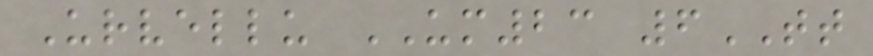Urvellu UM23 6TT
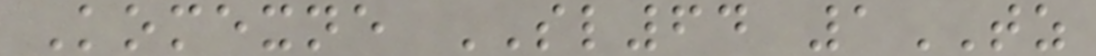Komexne SL64 1TZ
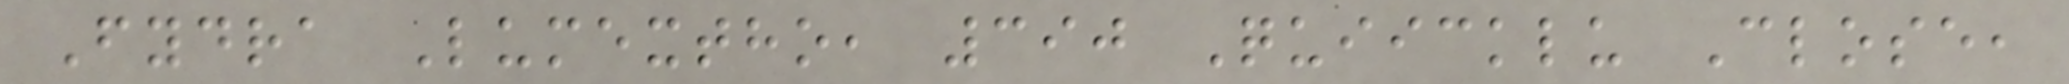Fydra Lumextho, 390 Quiicklu Close,
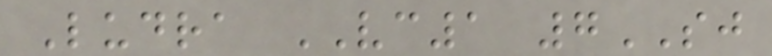Ludra VC1 7SJ
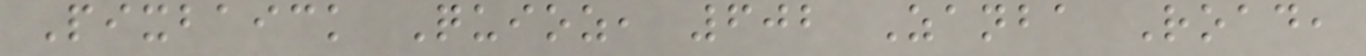Pixbaick Quioz, 602 Zanba Road,
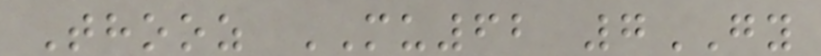Thooz MU62 7GY
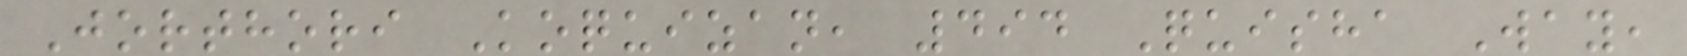Jorthori Koquizan, 494 Quisha Way,
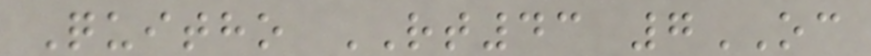Quitho RT43 7OC
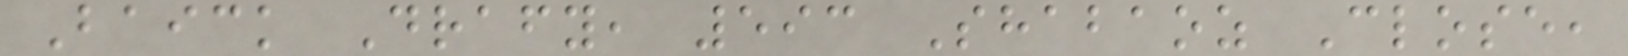Baick Drafy, 593 Shabaoz Close,
